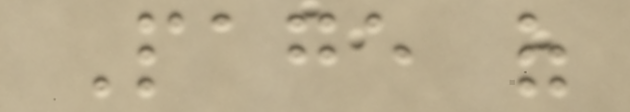Page of
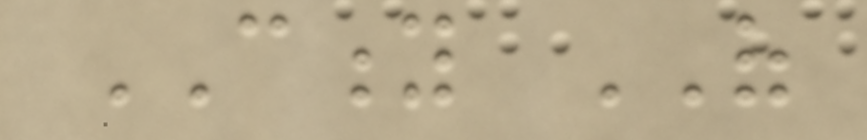CITY OF
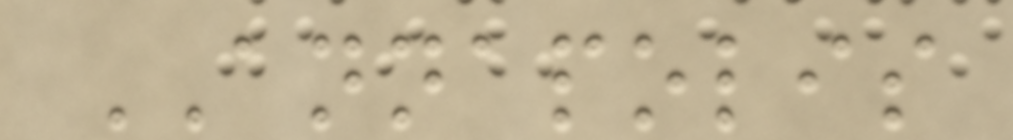ANNAPOLIS
